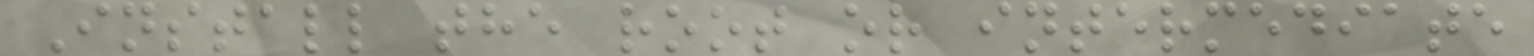Install the root or intermediate
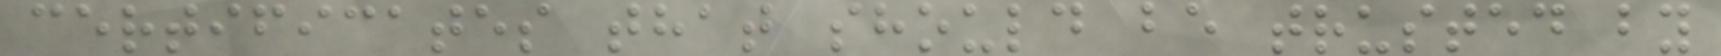certificates that should be trusted by
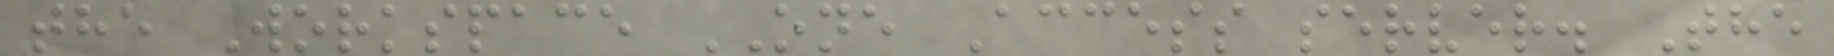the Workspace ONE Access server. The
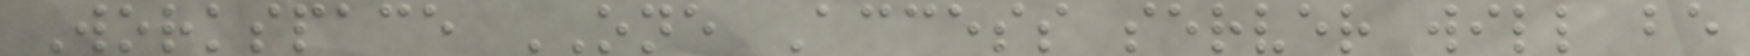Workspace ONE Access server will be
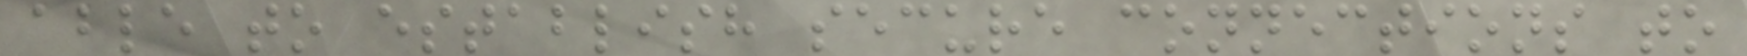able to establish secure connections to
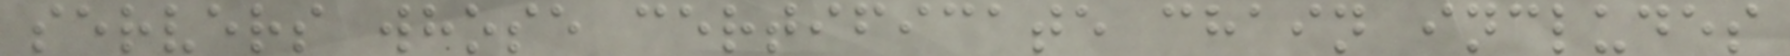servers whose certificate chain includes
